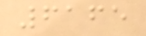6165
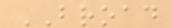BROAD
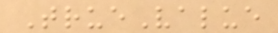TrueValue
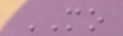MO
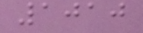1010
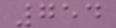754
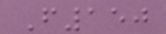F150
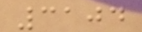3104
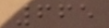665
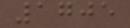1705
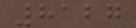8127
